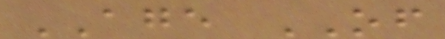AGE OF
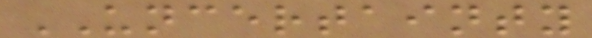UNCERTAINTY
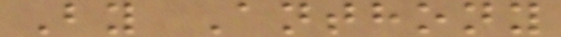By Anthony
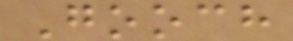Gooch
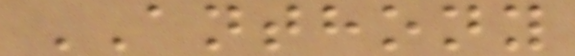ANTHONY
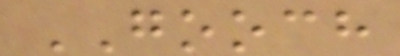GOOCH
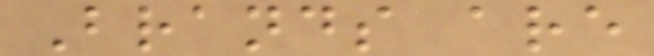Brands are
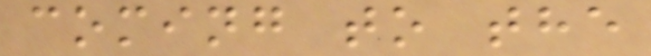coming to the
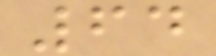64
